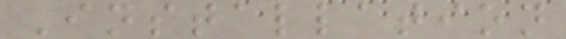Installation
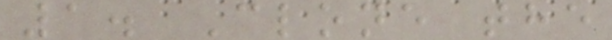1. Clone the
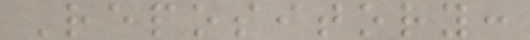Repository:
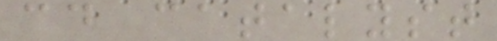cd catalyst
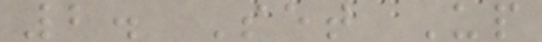2. Set Up
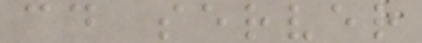cd server
